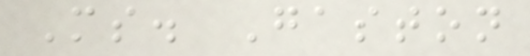Ms. Gaston
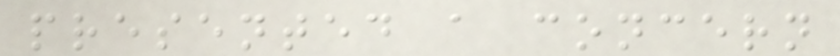presented a concern
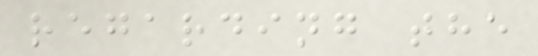regarding the
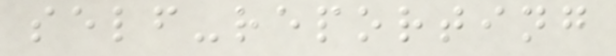self-reporting
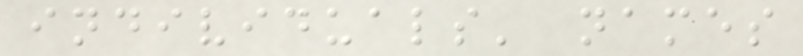individuals' names
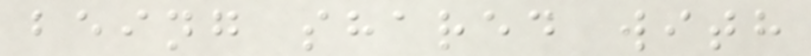being shared with
